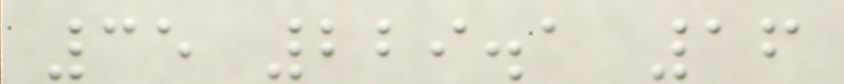35 229.1 16
